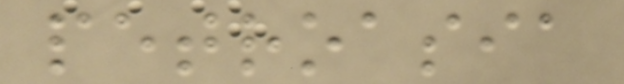petroasia
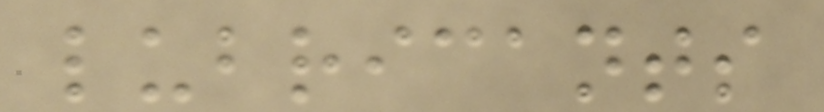lubricants
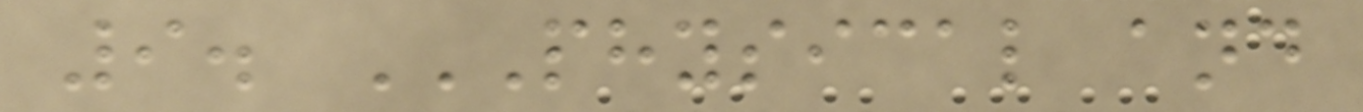9. PHYSICAL AND
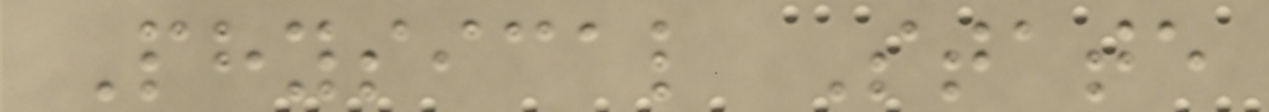Physical State
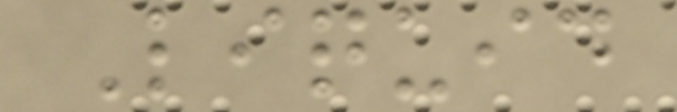Liquid
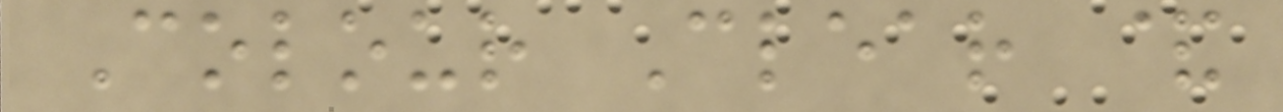Colour Clear &
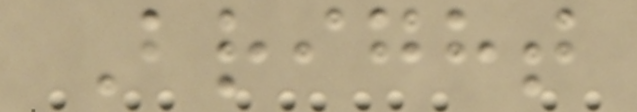Bright
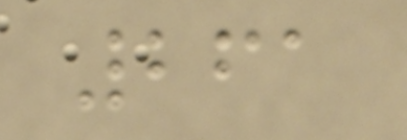261
